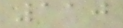110
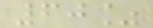60%
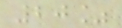20%
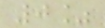0%
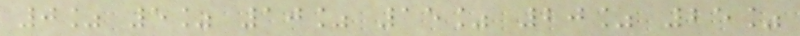0% 5% 10% 15% 20% 25%
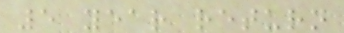5 year return
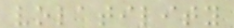volatility
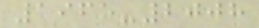1965-2008
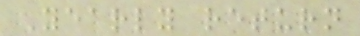Yearly return
